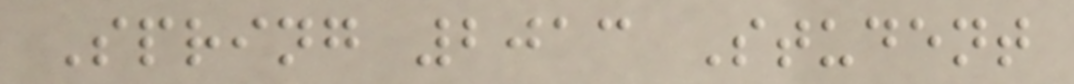Spring 2013 Student
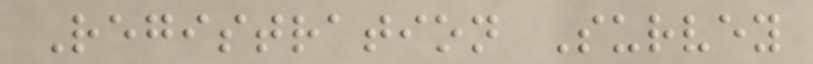Registration Survey
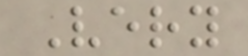Very
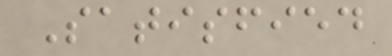Satisfied
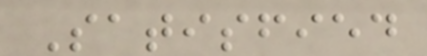Satisfied
